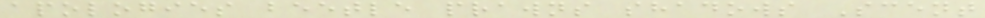apologies beetle prawns shadows Scent
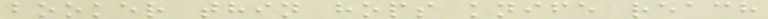booker thin hops knife reach
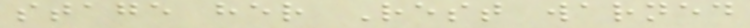stage her Rest warned
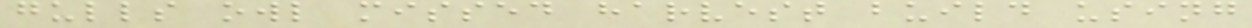gulls owl missed harvest build using
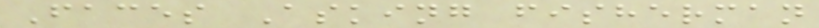Faces Asking fisherman
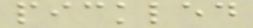pickled
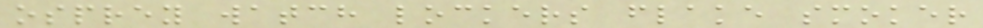osprey watch lockers flake smoker
